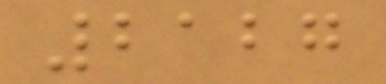2127
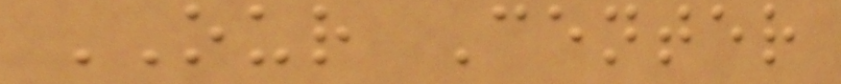OUR Center
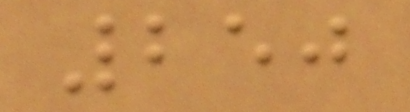250
